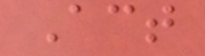Act
